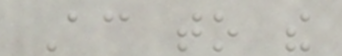According to the
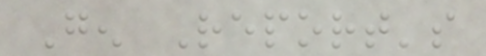Gen Report's
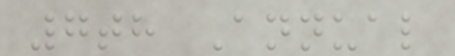7th Annual
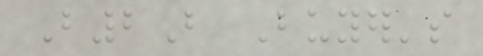B2B Buyer's
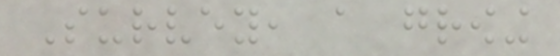Survey, a growing
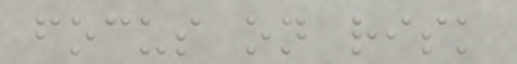focus on risk
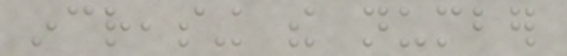increasing the number
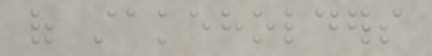of stakeholders
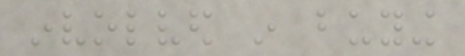involved in buying
